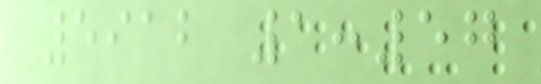5912 1:57
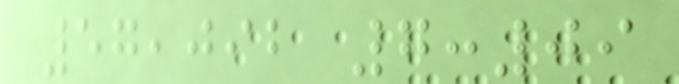57,092 7:09
